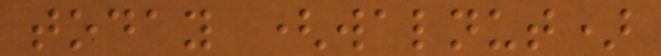today (walnut)
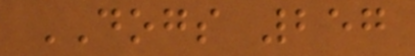DOGS 257
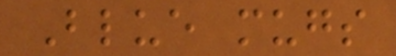Blue mugs
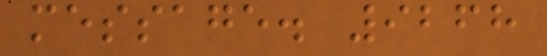message. 9268
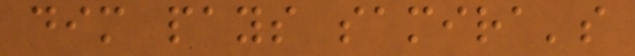dim pays samira's
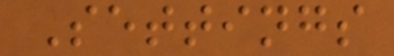Settings
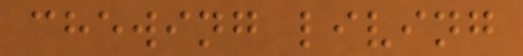chewing living
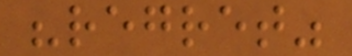"regret"
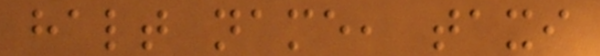halt name, taxi
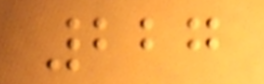227
